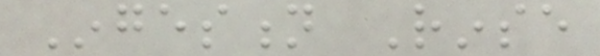Ingestion Rinse
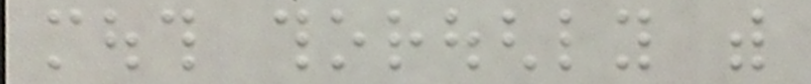mouth thoroughly with
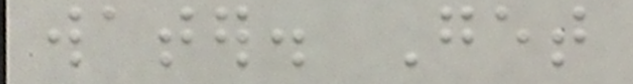water. Get
